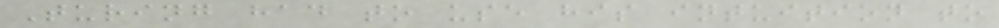Turing had to use his intuition to
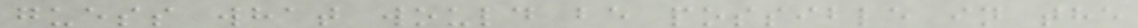guess what would be possible in the
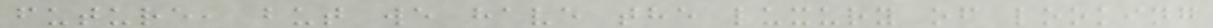future, but we have the luxury of looking
